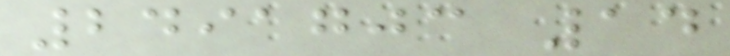2491703 14
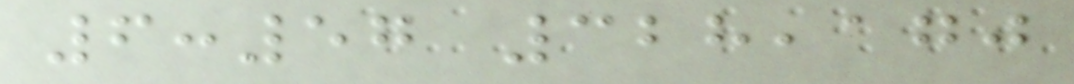6:57 328,170
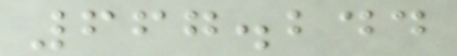667.244
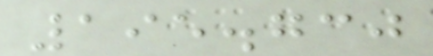195.730
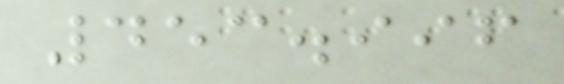453.996
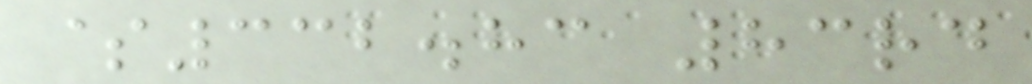$332.83 83rd
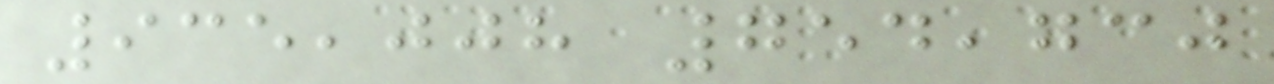935,008 754,730
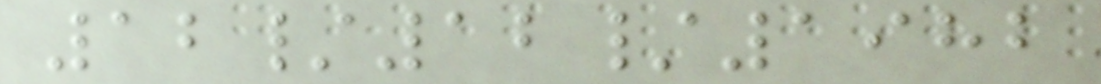12/12/1982
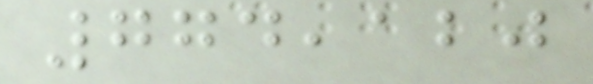774,120
